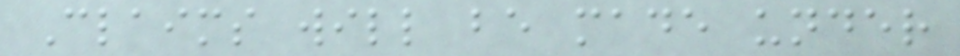Claims will be made under
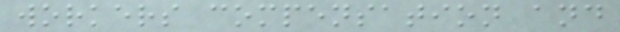workers compensation and
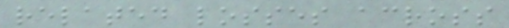related losses across
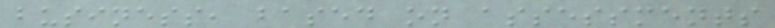business, based on assessments
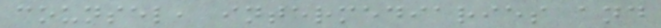counsel, intermediaries and
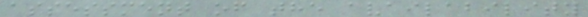assessment of the availability
